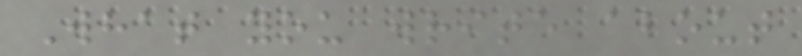What you write about
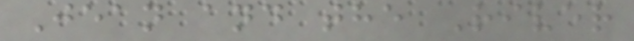Jean and the River
